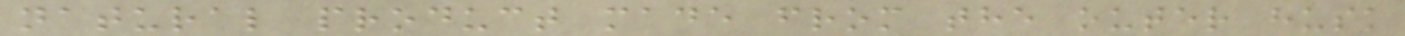natural product made from the outer husk
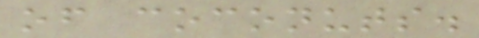of coconuts.
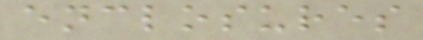enclosures
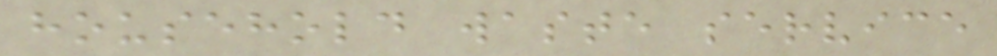household waste service
